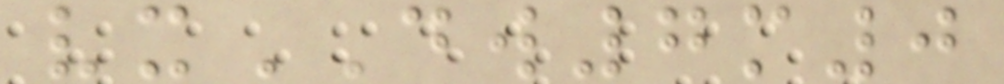vxDW7m0
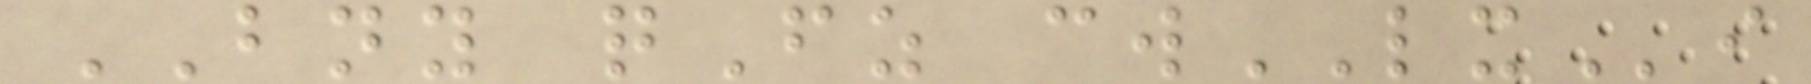BNY qFz cwLXi
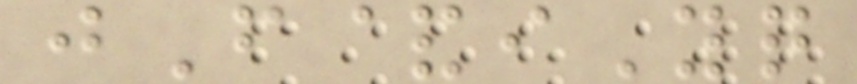jF&iYq
